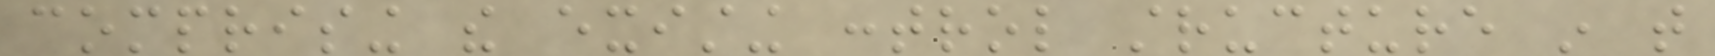comprising the existing control structure in that
